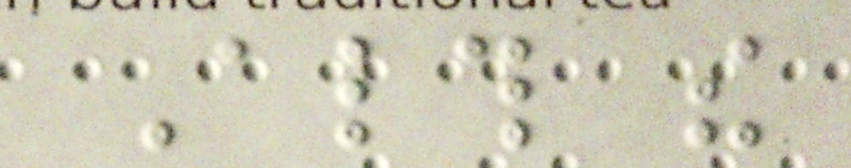Although the
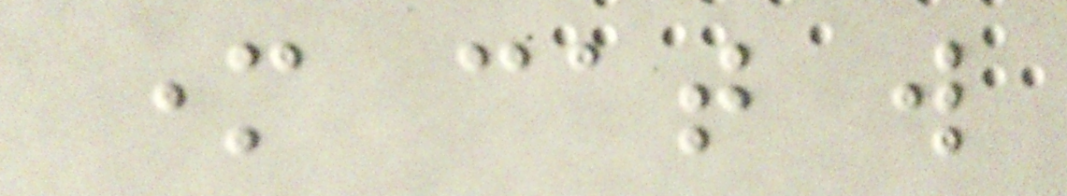mother cat will
